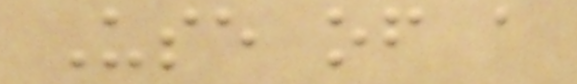Use of a
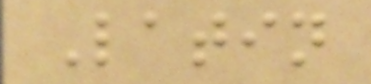Latin
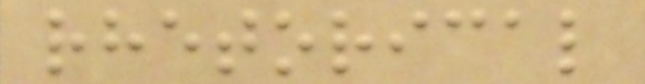rhetorical
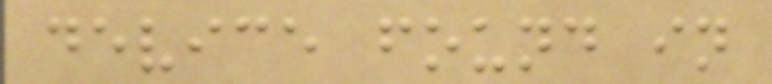device found in
